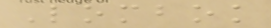Lombok
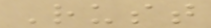Rust
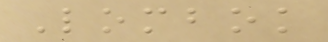Lombok
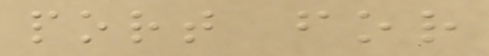port for
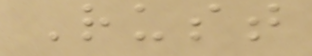Rust
